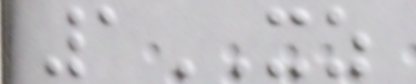1XZ
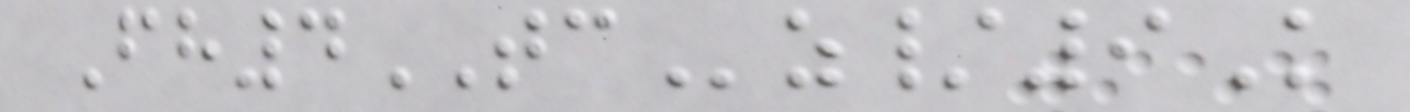Fh4TCz/9K
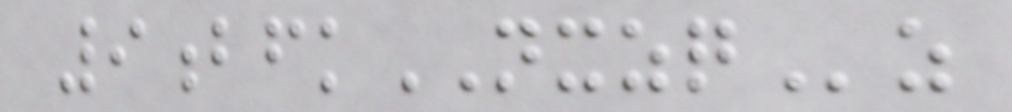9bfkNXZQz
